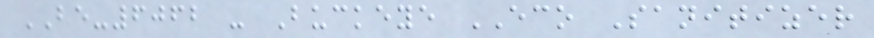BE-6062 - Buckeye ECO Sanitizer
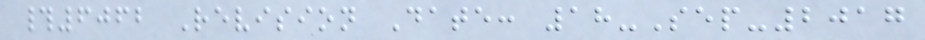#6062 Revision Date: 18-Sep-2017
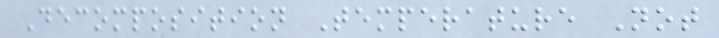Decomposition Temperature Not
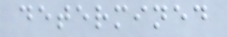determined
